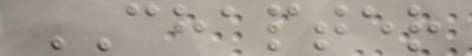CHAPTER
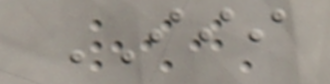III
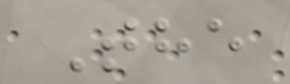The
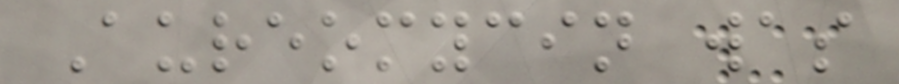Aureomycin was
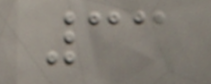33
